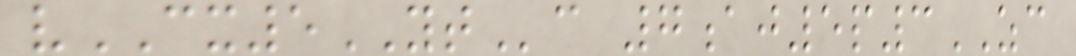vCX5YTc 7aj5p3ZC
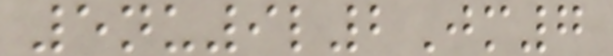5nu9l2Jm7
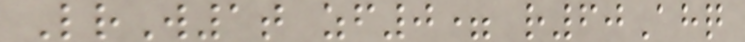LrW1t zf0= r60Ahq
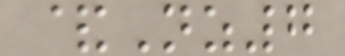&Nz7
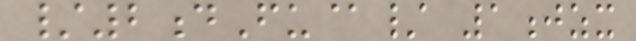/2dFu@/ 1jzx
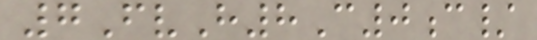7FvH8C0c/
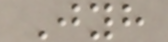Jyh
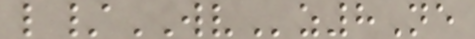l/WVz8Ne
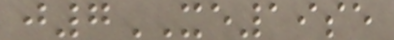j7XE19se
